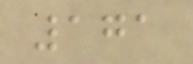171
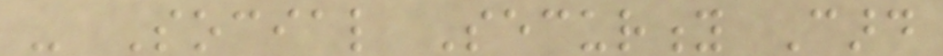- Social Security Card
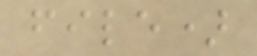file)
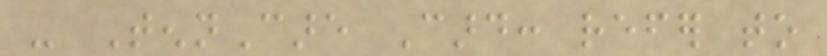- TennCare Card: refer to
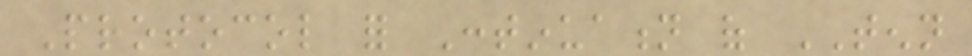Protocol for Continuation of TENN
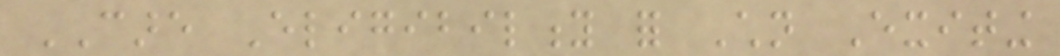CARE Eligibility for Children Exiting
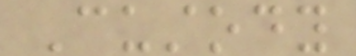Custody
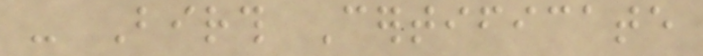- Birth Certificate
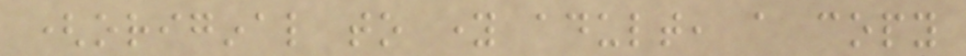(original to young adult, a copy
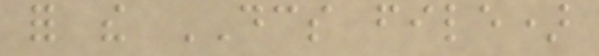for the DCS file)
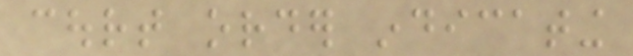court order indicating
